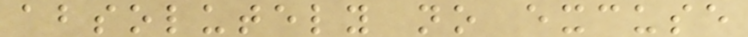absolutely no excuse
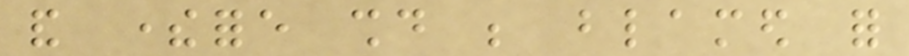and therefore should be blamed for
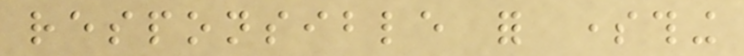responsible for something
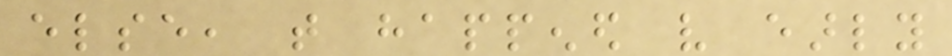else, that happened very early
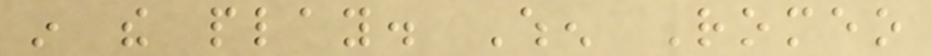in the play. When Romeo
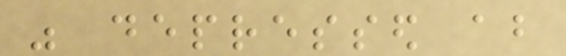was depressed about
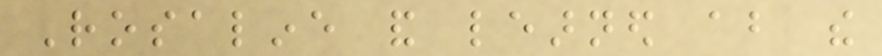Rosaline and learned about the
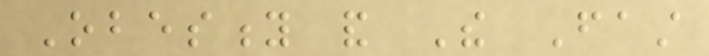Obesity and The Fast
